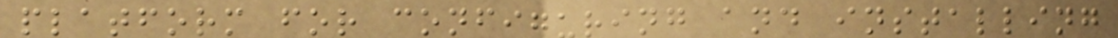platform for configuring and installing
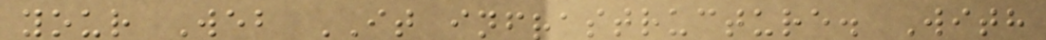your Web IT infrastructure. With
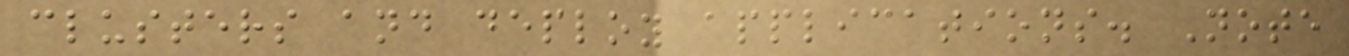clusters and deploy applications. Note
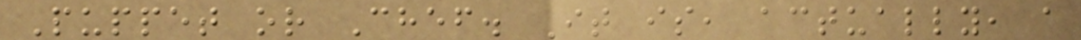Puppet or Chef. It is, actually, a
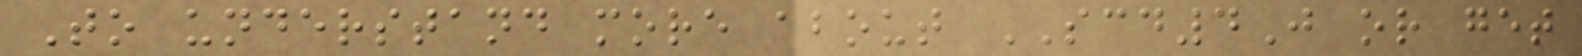To understand more about SCD4J or get
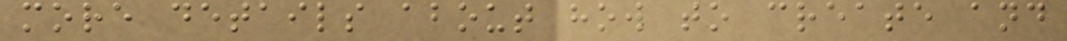more details about how to create and
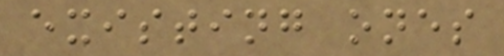existing ones
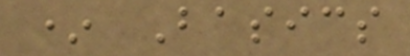* Basics
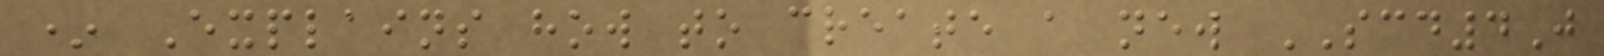* Explains how to create a new SCD4J
